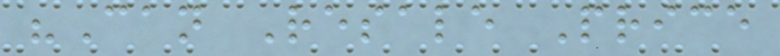"Can Resale Price
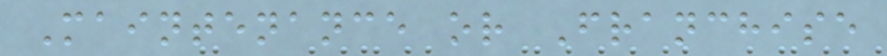Maintenance or Franchise
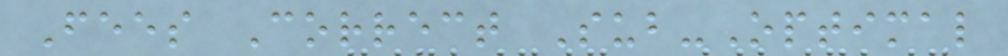Fees Correct Sub-Optimal
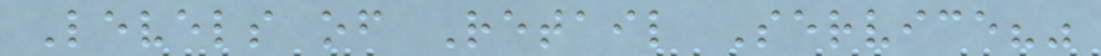Levels of Retail Service?"
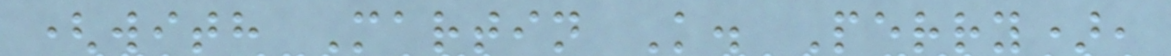(with Martin K. Perry),
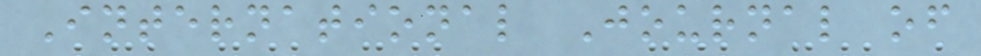International Journal of
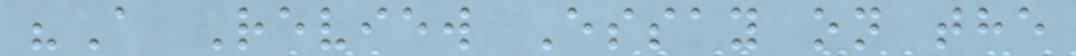"A Review Essay on the
